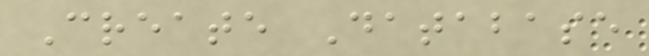Create Database
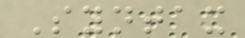Syntax
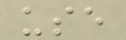use
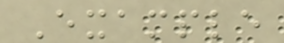Example
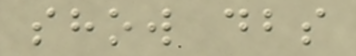show dbs
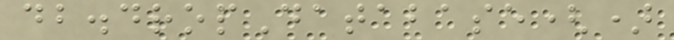db.dropDatabase()
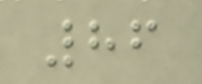86
